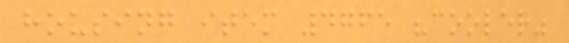housing item 4765 "cooler"
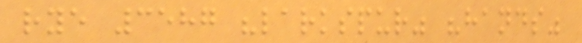rye 3587 "larkspur" "hands"
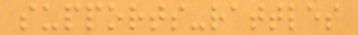supports-rattles
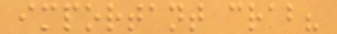important crab?
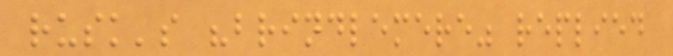rusk's "brindlemere" replied
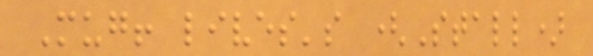Mug! lives's (Stall)
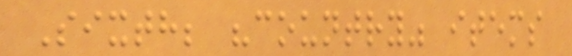Sixth; "country" items
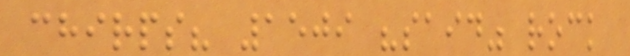chirps? 1509 "said" rock
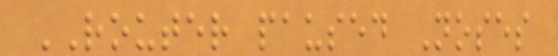ROUTER paused Noses
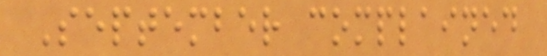September complained
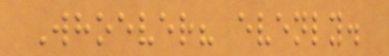Whoever? evenly.
